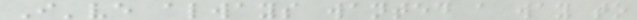I've always wanted a way to
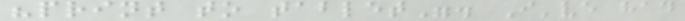"print to tablet". I've had
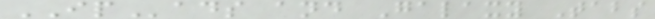IPads and Galaxy Tabs
